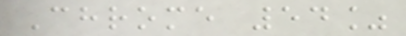Chrome 54%
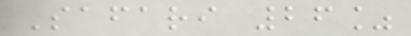Safari 26%
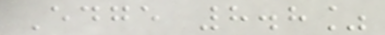Edge 8.8%
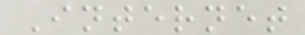Internet
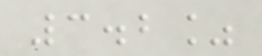3.2%
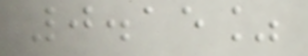0.15%
